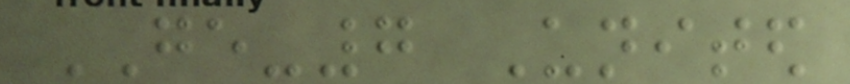GE-7 United
